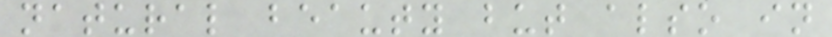natural beauty but also in
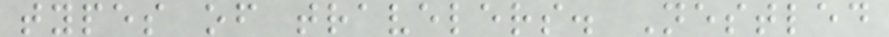types of travelers. Nestled
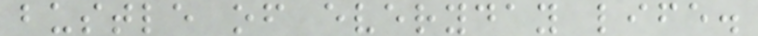bustle of everyday life.
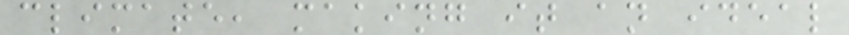climate, making it an ideal
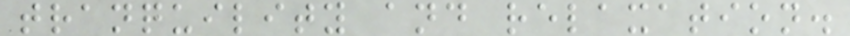tranquility and relaxation.
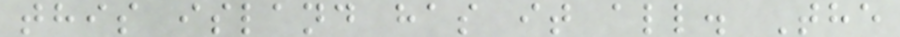this island has it all. The
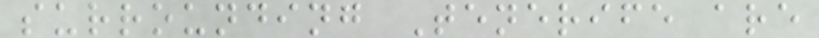surrounding Tenerife are
